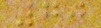70
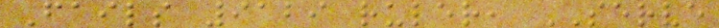Fails 9129 ruler, SERVE
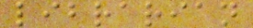librarian
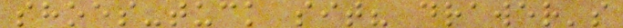shoes-tuck sit? drawer's
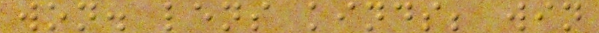won. lens kinds; win
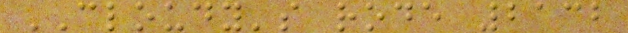CLOUDY's rode 2132
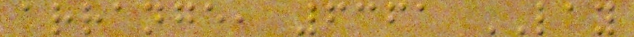arrange, 6361 LAY
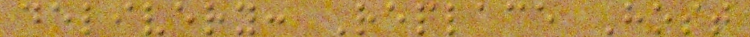delivery: Replace Host
